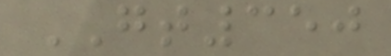GT350
